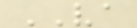VA
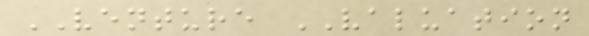VENTURE VALUATION
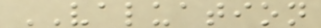VALUATION
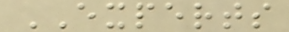EXPERTS
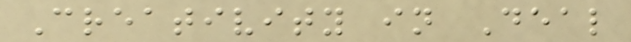Creativity in Deal
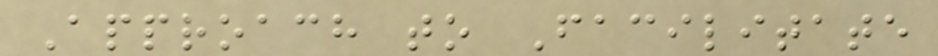Approach to Facilitate
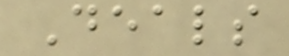Deals
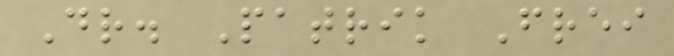Dr. Patrik Frei
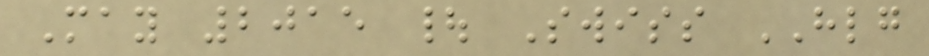May 2015 | Swiss HLG
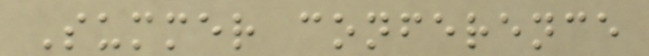Summer conference
